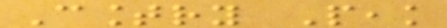Country Peak
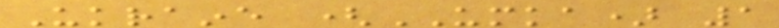Ukraine (UMKA) 1
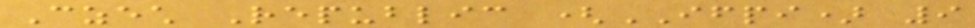Czech Republic (IFPI) 9
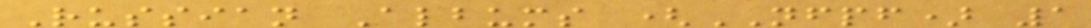Russian Albums (NFPF) 1
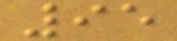95
